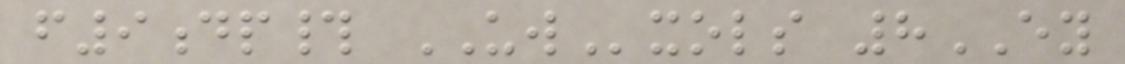f9dp# UWxols 8EY
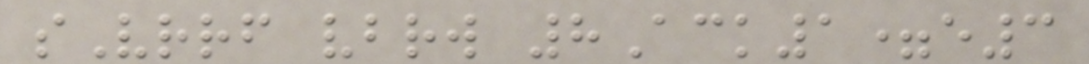sVrrf vbrw 8Ack1=e3
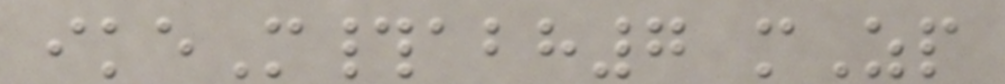ikeM#abh7 mZp
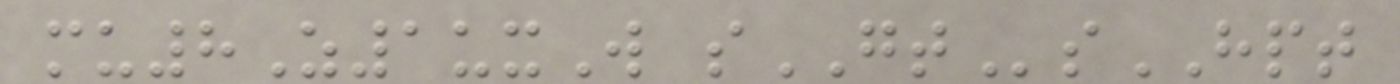mu8Z1uxW sGTsHPT
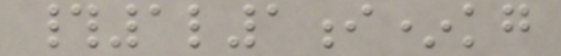#1l1i*kg
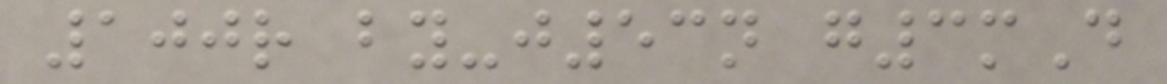100r by-j53n g3mD
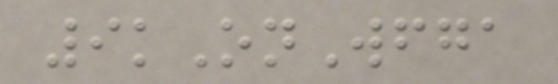9kOnWfga
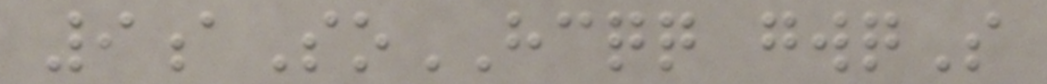9aSoHCQQ gwqS
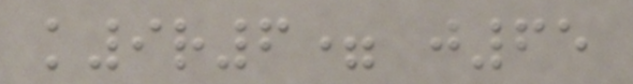k9r6= j65
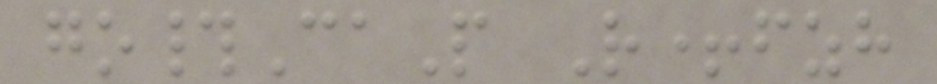go#CaP R+fzh
